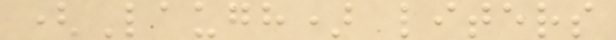(Laugh) liters
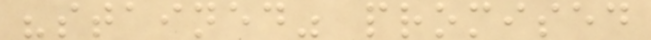"stained" promised
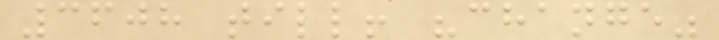3608 till! "change"
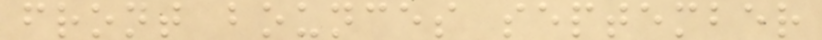front bounces september
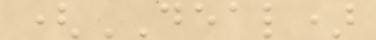(DEAL)
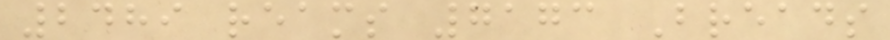2489 reams 7173 Breads
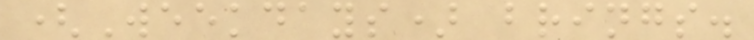(Weekdays) brings.
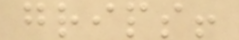grips!
